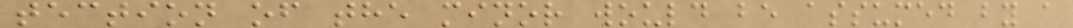tection of the minor would be assumed by a
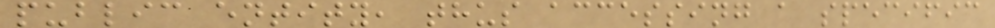public entity, thus accessing a specific
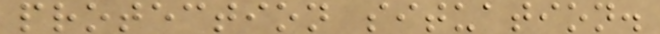protection situation.
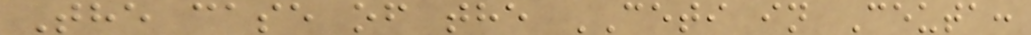The case of the CETI in Ceuta:
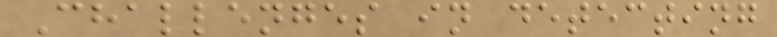Challenges in detecting
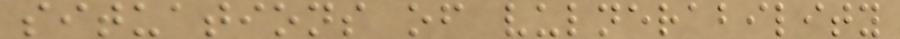situations of vulnerability
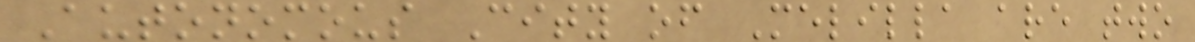Autonomous City of Melilla are two
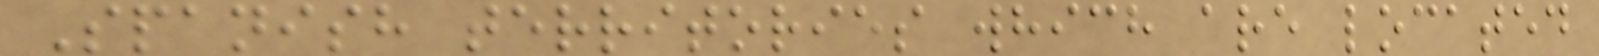Spanish territories which are located
